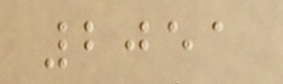2051
